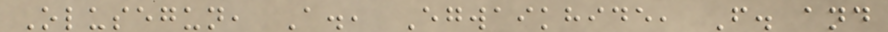Olusegun, A., Egwaikhide, F. and
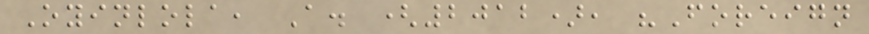Oyinlola, A. (2012), "Foreign
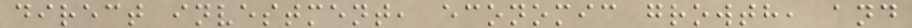direct investment, economic growth, and
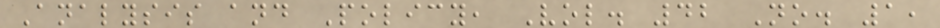Analysis and Policy, Vol. 42 No. 1,
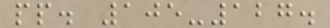pp. 105-127.
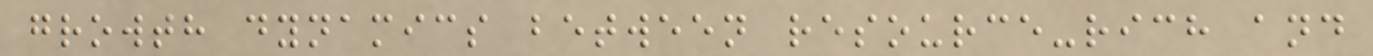growth dynamics between resource-rich and
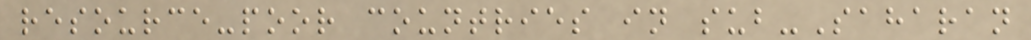resource-poor countries in sub-Saharan
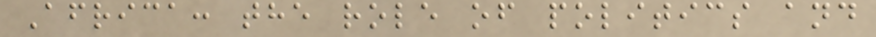Africa: the role of politics and
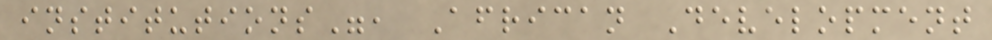institutions", African Development
